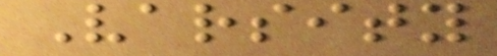Varsity
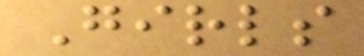Girls
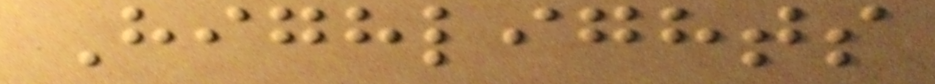Highlights
